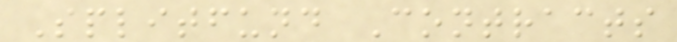Splitfund Contracts
